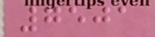7501
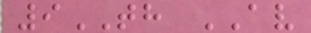9TH AV
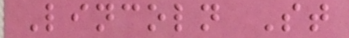Lincoln St
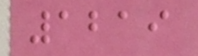1219
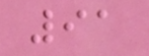91
